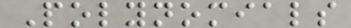Polynomials
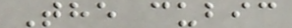The cubic
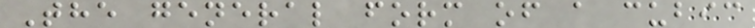The general form of a cubic
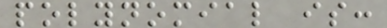polynomial is:
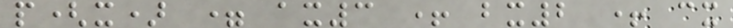p(x) = ax3 + bx2 + cx
